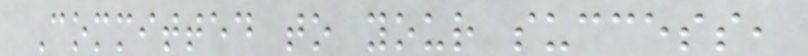Committed to your success,
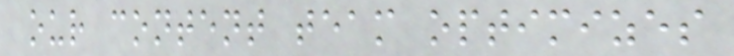our content team optimizes
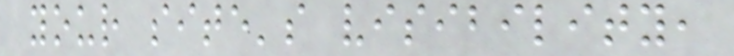your site's visibility,
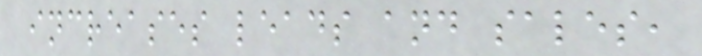increases leads and sales,
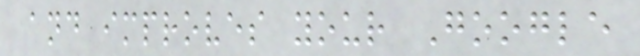and improves your Google
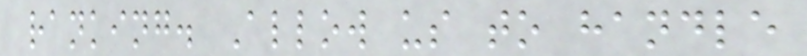ranking. Allow us to handle
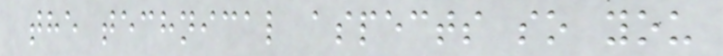the technical aspects so you
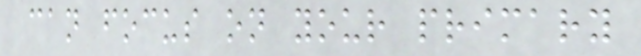can focus on your primary
